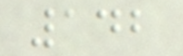142
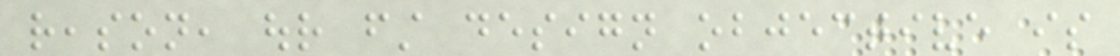reason, our first design objective is
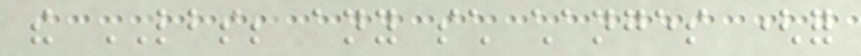the LBS; any such changes (for
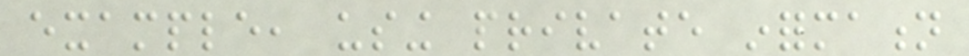example, using private information
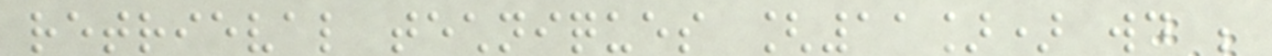retrieval techniques [11]) would be
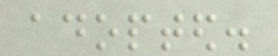adopted.
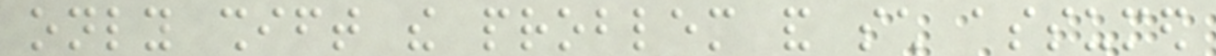only shift the problem and such assumed
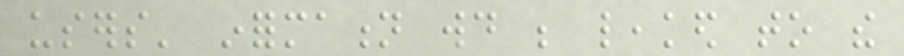users' information would be leaked to the
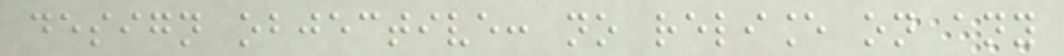design objective: no reliance on any
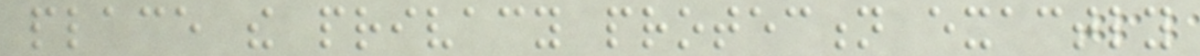place the privacy protection exactly
